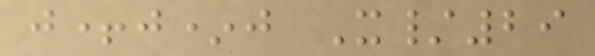j+j*j X/29
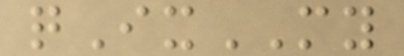qIxMY
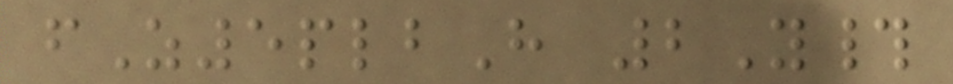fZ5plbH 2Y#
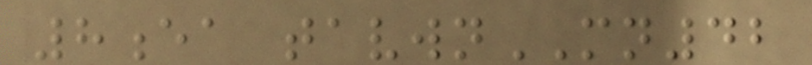8ea tavwnMN42
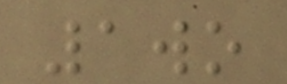1wo
